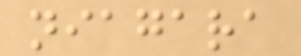niagara
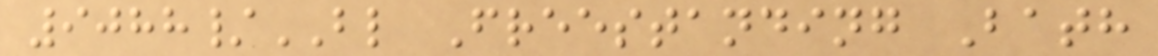9088/BL Freestanding Bath
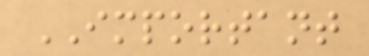IMPORTANT
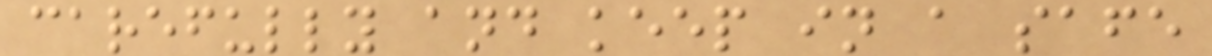carefully and keep in a safe
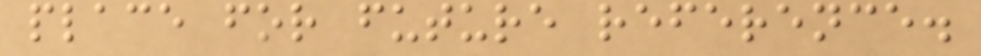place for future reference.
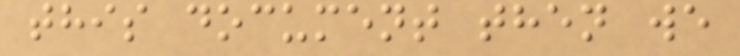this document then we
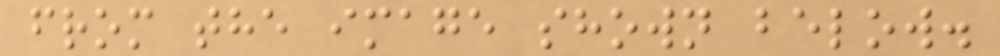from the image shown below.
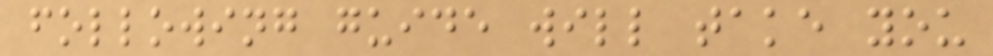following guide will take you
